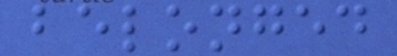belonged
